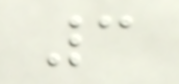3
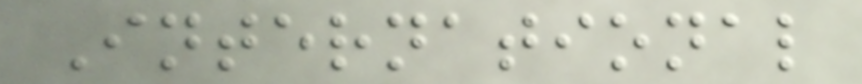International
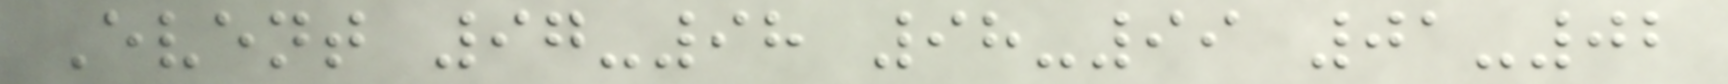Event 97-98 98-99 01-02
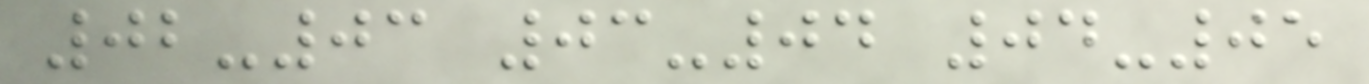02-03 03-04 04-05
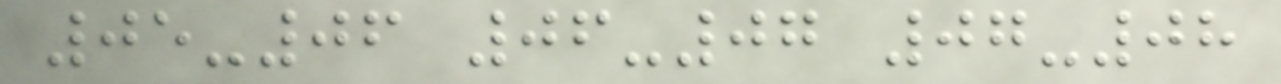05-06 06-07 07-08
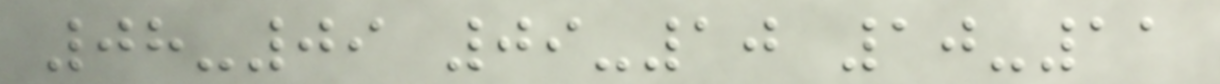08-09 09-10 10-11
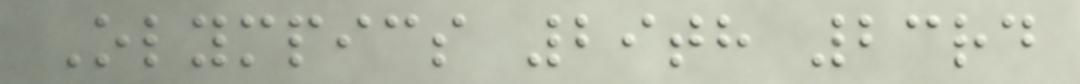Olympics 29th 23rd
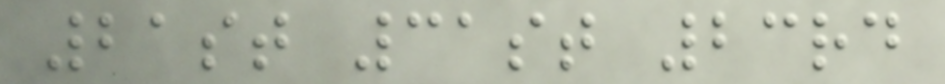21st 31st 23rd
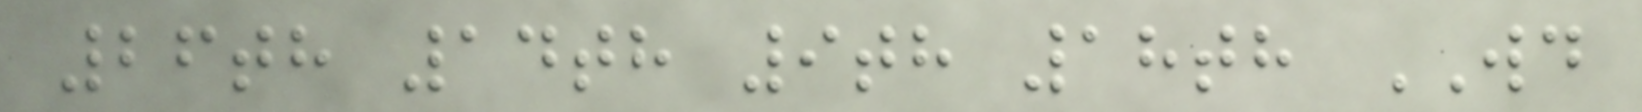26th 14th 9th 18th WD
